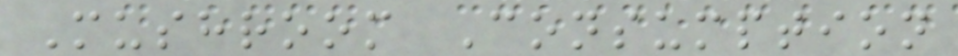Mushroom Consumption
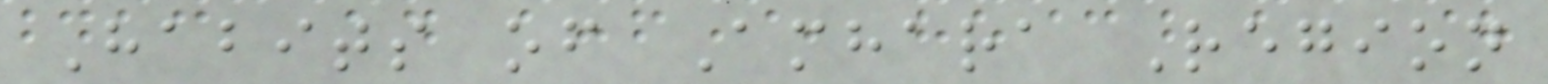Habits of Amhara Region
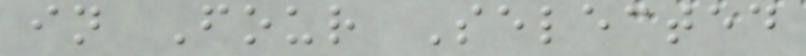in Four Selected
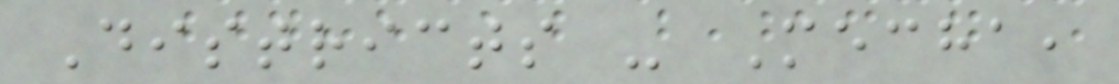Districts - Mecha,
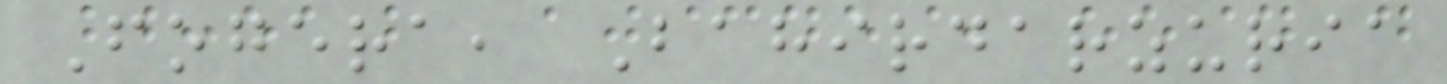Fogera, Bahirdarzuria
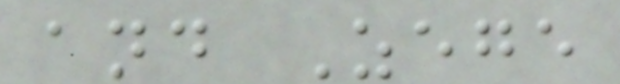and Zege
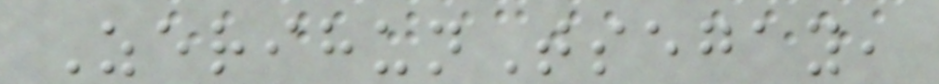ZerihunTsegay,
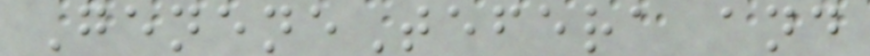GeneneTefera and
